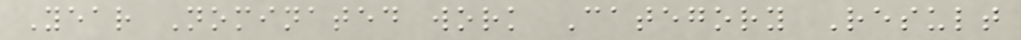Year Nominated work Category Result
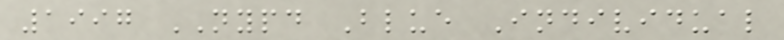1997 NYPD Blue Individual
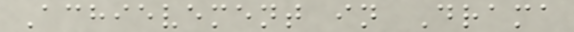Achievement in Drama
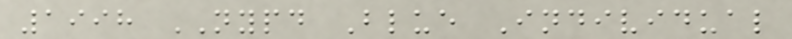1998 NYPD Blue Individual
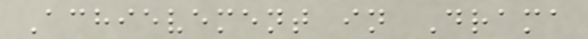Achievement in Drama
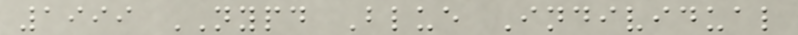1999 NYPD Blue Individual
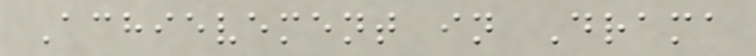Achievement in Drama
